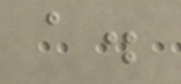a.
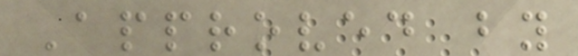Approved by
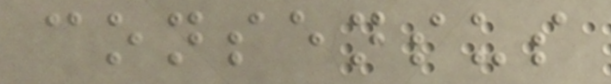consensus
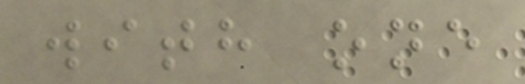with one
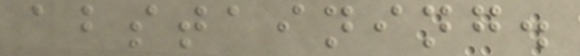abstaining.
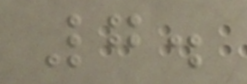7.
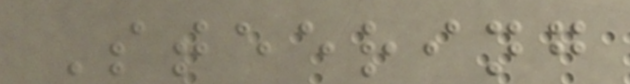Steering
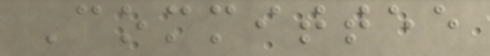Committee
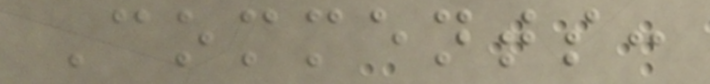Comments:
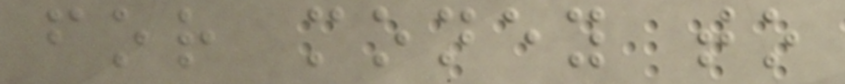for money to
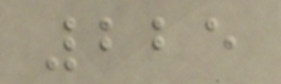225
